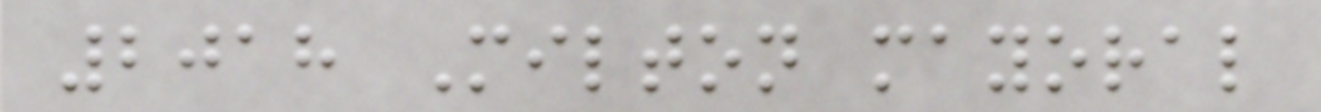2018 Milton mayoral
